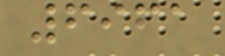6961
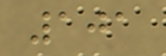101
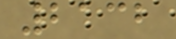2132
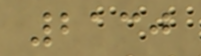2130
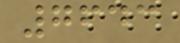7643
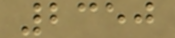2350
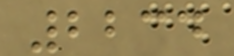2234
